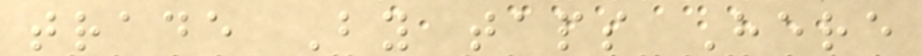trade By taps Here
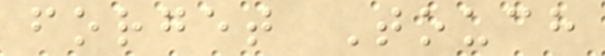forget Touch
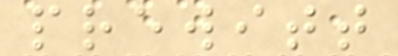prewitt
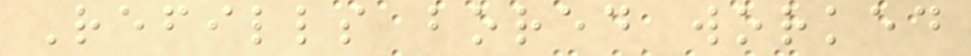Refills bored worked
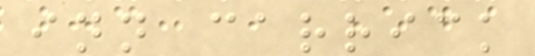inn carrick
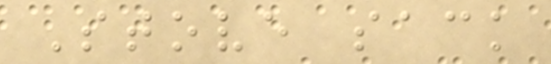Stove sack
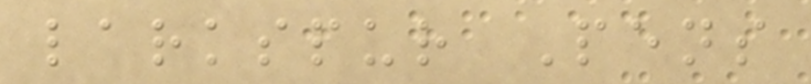larkspur Pens
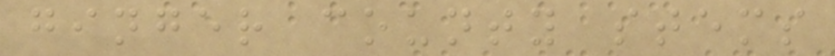ginger county stems
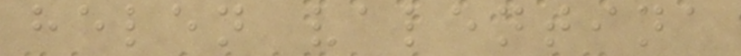helen valentina
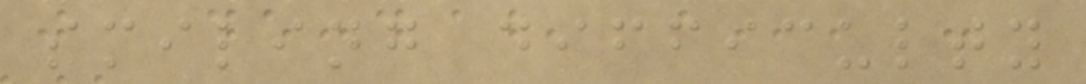smiling difficulty
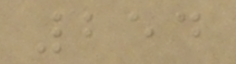254
